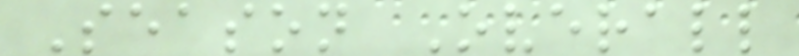Season Overall
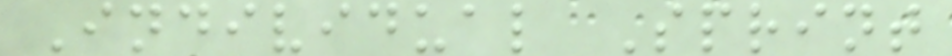Individual Sprint
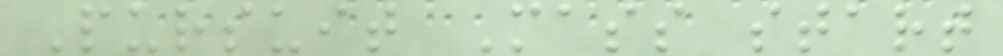Pursuit Mass start
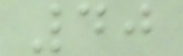40
